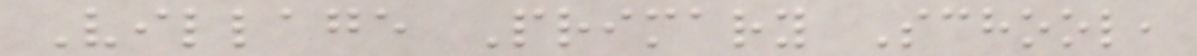Village Primary School,
